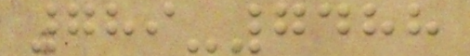789-7488
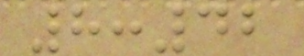8:42
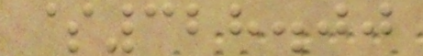$328.00
